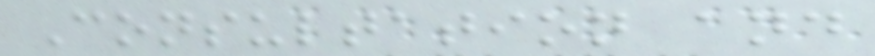Consultation and
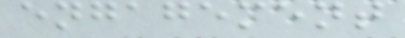engagement
